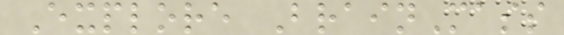Explore BrainMass
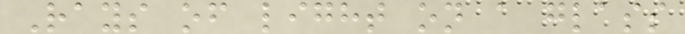Rays of light on a glass
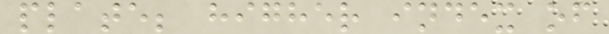plate; higher index of
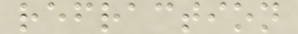refraction
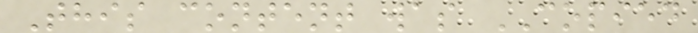This content was COPIED
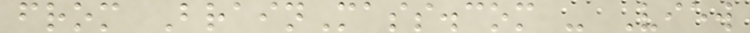from BrainMass.com - View
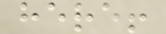here!
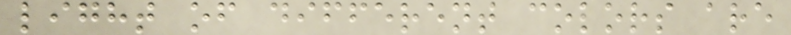light of different colors are
